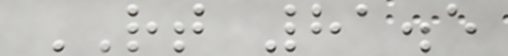RT 81.5
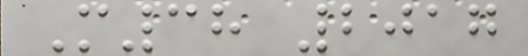M38 2017
